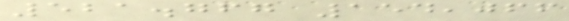521.767 154,066
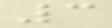3
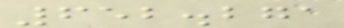652.271
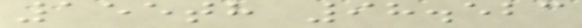155th 98.523
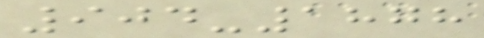904-1878
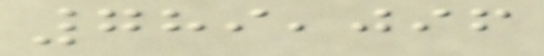789,096
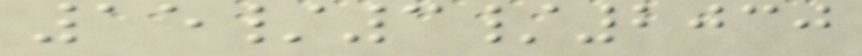15/3/2030
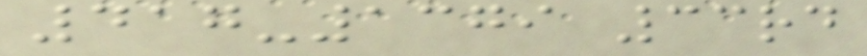417-1379 33rd
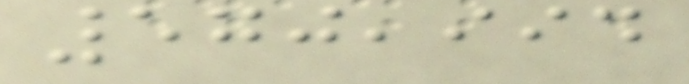570,994
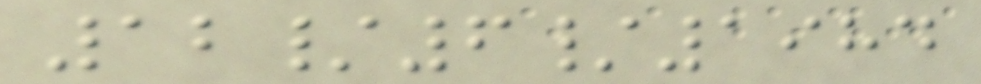12/6/1984
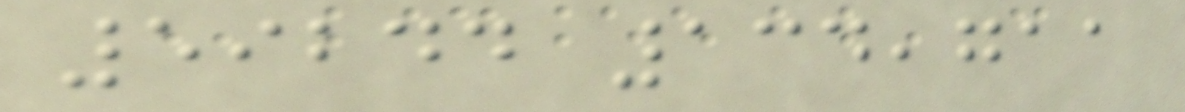59244 134,711
